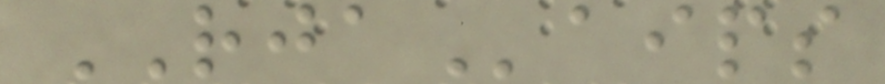RJAaips
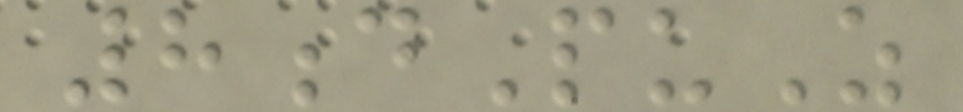8dPuZ
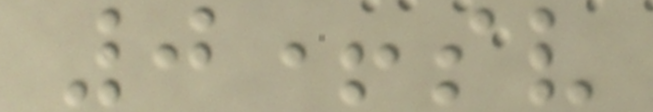0+sv
